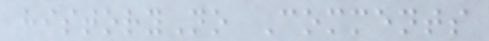historyNo Comments
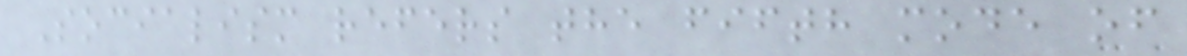Socialism refers the fifth mode of
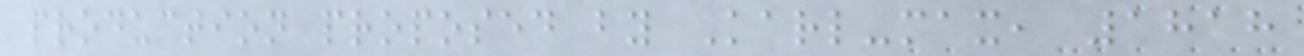production proposed by Karl-max, 1818
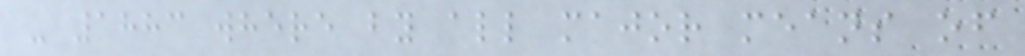- 1883 where by all major means of
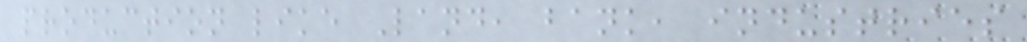production like Land, bank, industries
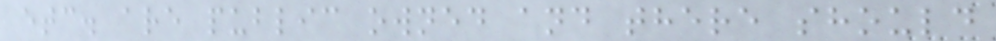etc. are public owned and there should
